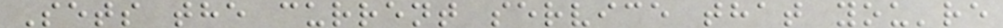Sets the current service that you're
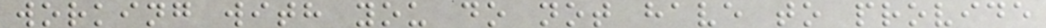working with you do not have to provide
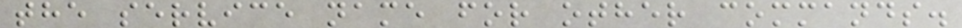the service name for other commands.
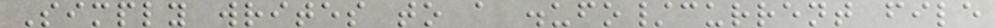Simply writes to a .ufo/current file
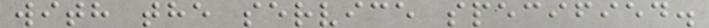with the service specified.
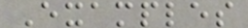Examples
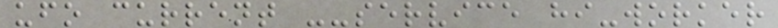ufo current --service hi-worker
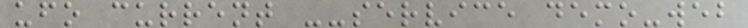ufo current --service demo-web
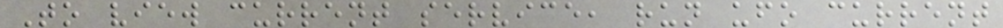To view current service, run ufo current
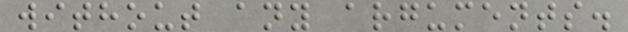without any arguments.
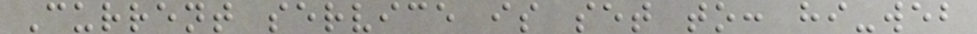Current service is set to: hi-web
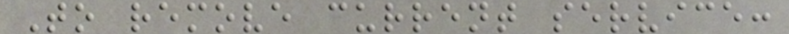To remove current service:
